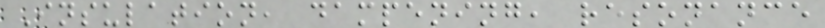Insulation, dampening, resonance
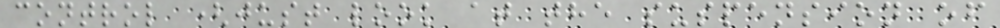control (just look at the suspension of
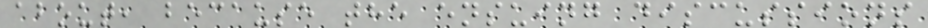about, because the ensuing discussions
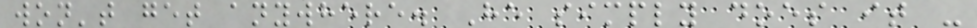won't get anywhere. He simply does it -
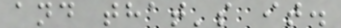and that's it.
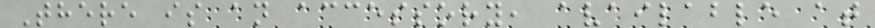There is an accessory, available at
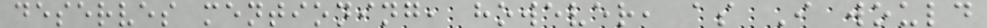deserves mentioning, however, as I would
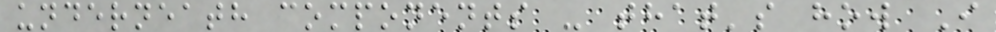underneath components - that's how I
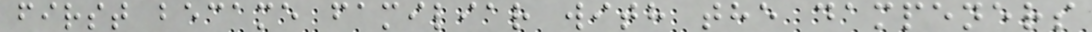first became familiar with the dampeners
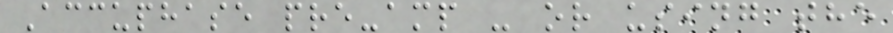Accuphase pre-amp - or using the
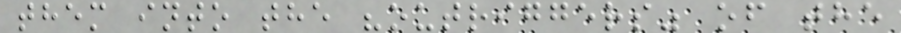them into the "outriggers" of the
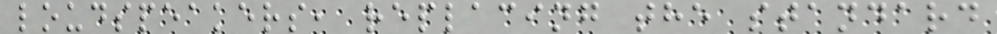loudspeakers, replacing the standard
